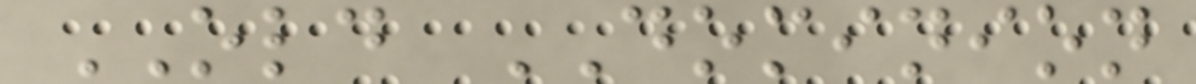OLD DOMINION
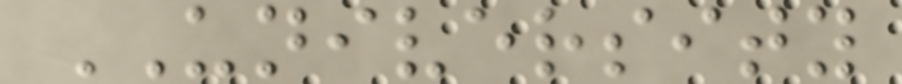UNIVERSITY
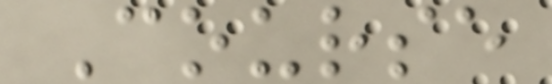Course
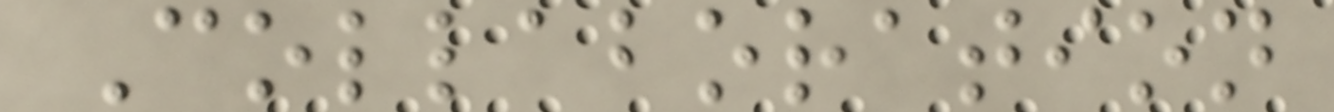Collaboration
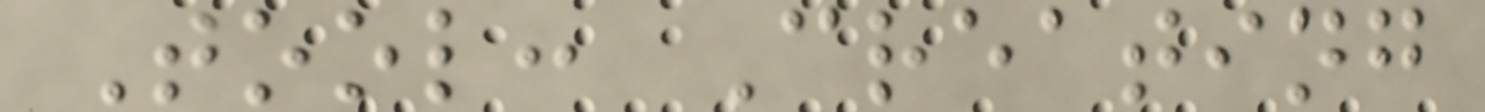Tool: Creating
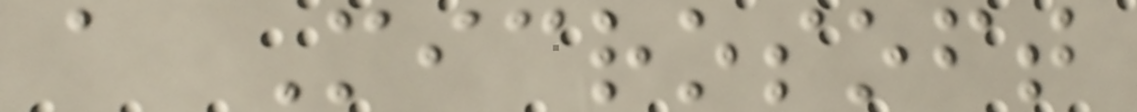a Microsoft
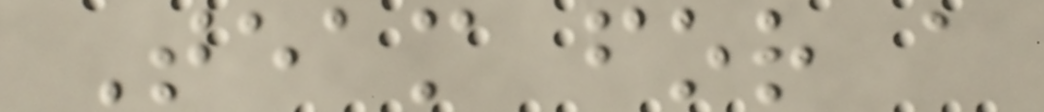Team for a
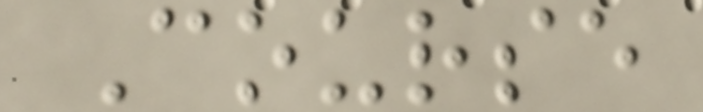Course
